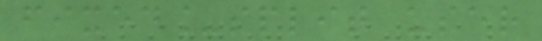fixed_split user
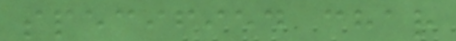specified char
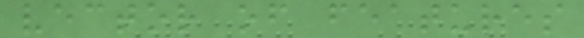vector of features
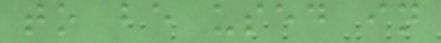to be used in
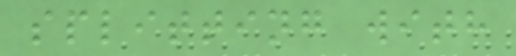splitting with
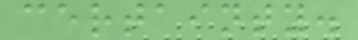certainty.
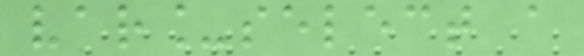var_select a
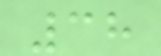38
